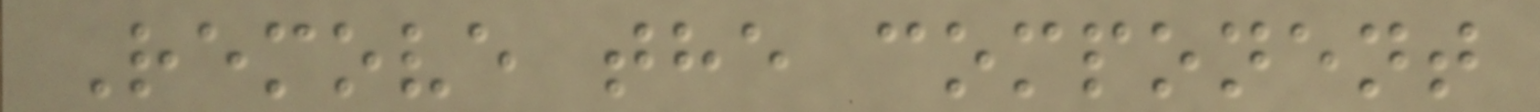Remove the component
